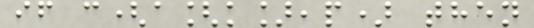if c(a[k],p) then
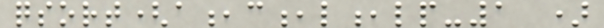qsort(a,c,l,lp-1 )
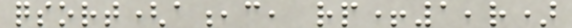qsort(a,c, rp+1,r)
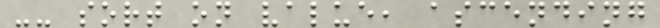-- sort on value, ascending
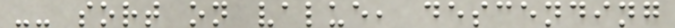-- sort on value, descending
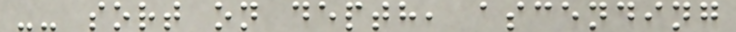-- sort on depth, ascending
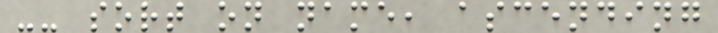-- sort on name, ascending
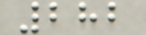282
